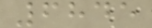6845
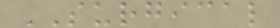SURGICAL
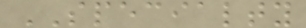SPECIALTY
